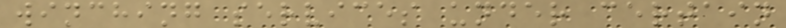winching services under certain
